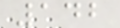142
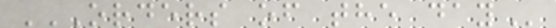ORDERS OF THE DAY
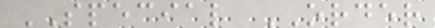SPECIAL ORDER
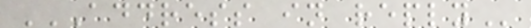ADDRESS IN REPLY
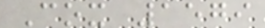Cox 1579
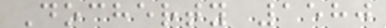Docherty 1580
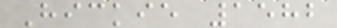Hickie 1582
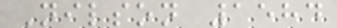Nilson 1584
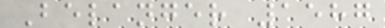Belanger 1587
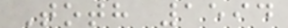Toth 1594
